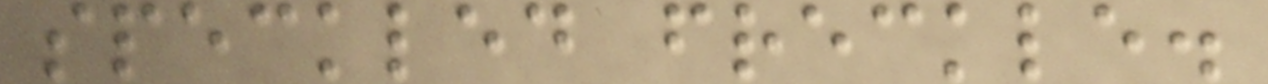speckled freckle.
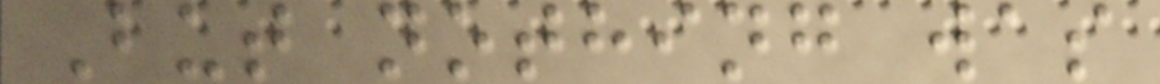But nothing was
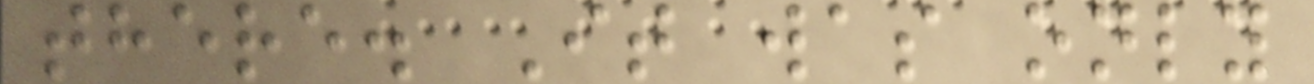there. It was only
